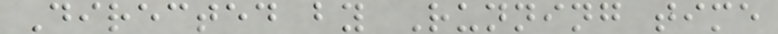Directed by Running time
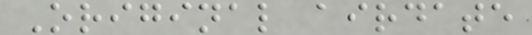Original airdate
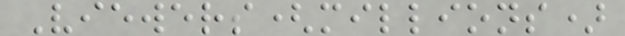Viewers(millions)
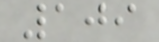109
